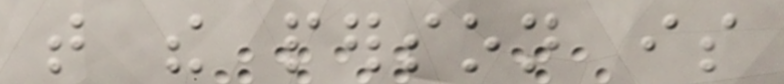that the person is
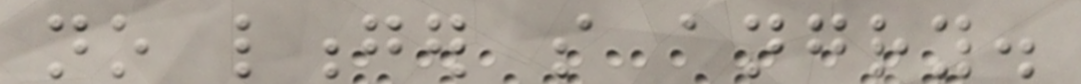no longer so angry.
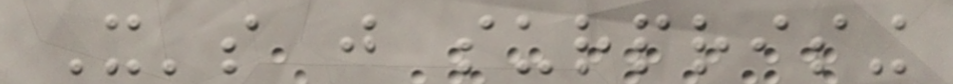It's just surprising
